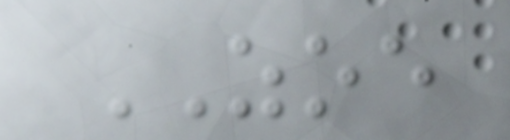ZOE
